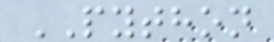PYTHON
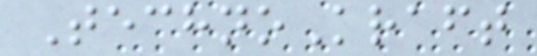TechnoKraft
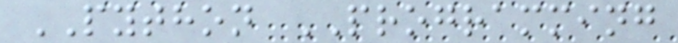PYTHON PROGRAMMING
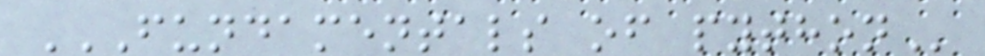FUNDAMENTALS OF PYTHON
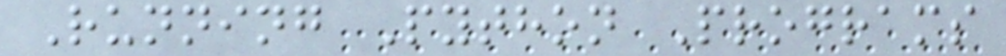Running Python Programs
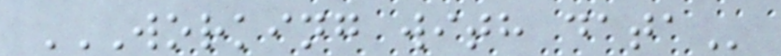WORKING WITH DATA
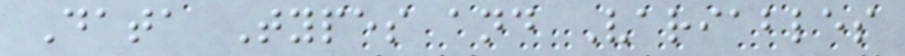Data Types and Variables
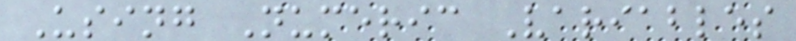Using Numeric Variables
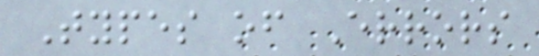Types of Errors
